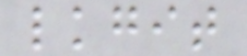lkgit
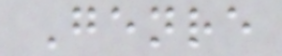Genre
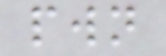pwn
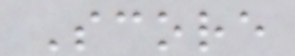Score
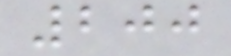200
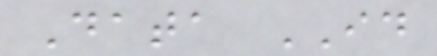Data ID
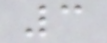3
